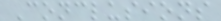Conclusions
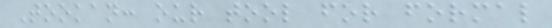Tookan: our tool for formal
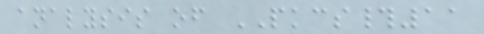analysis of PKCS#11
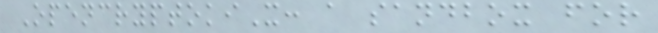OpencryptokiX: a sandbox for
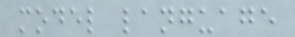model language
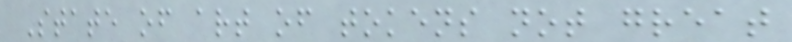State of art of tokens not great
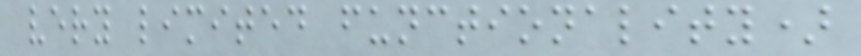very limited functionality)
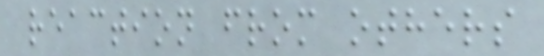reaction from others
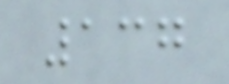137
